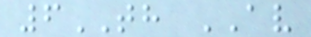6TH AV
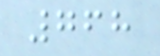768
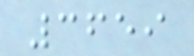3659
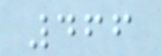466
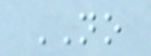NO
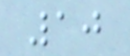10
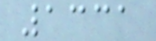1331
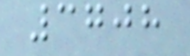3708
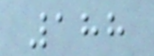188
